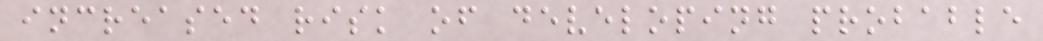increased risk of developing probable
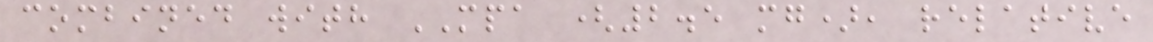combined with MPA (2.5 mg), relative
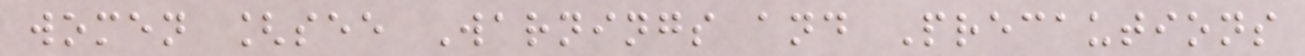women [see Warnings and Precautions
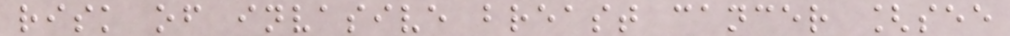risk of invasive breast cancer [see
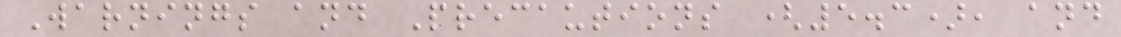Warnings and Precautions (5.3), and
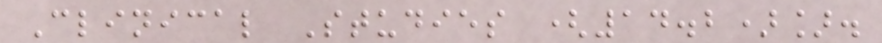Clinical Studies (14.2)].
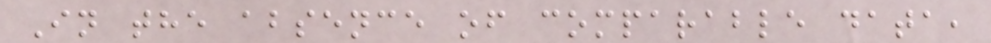In the absence of comparable data,
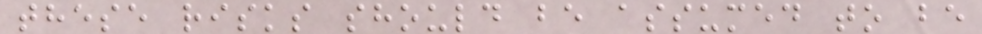these risks should be assumed to be
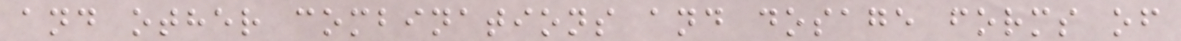and other combinations and dosage forms of
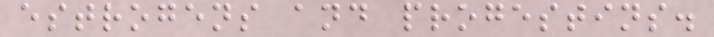estrogens and progestins.
